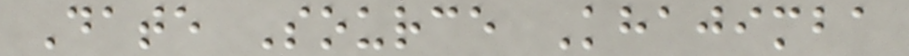Date Source Khajimba
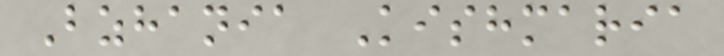Bzhania Kishmaria
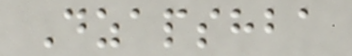Dzapshba
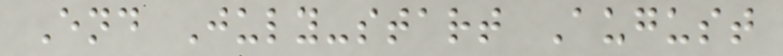End July-start August
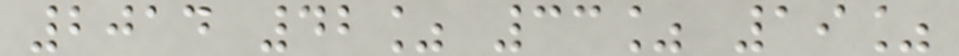2014 42% 33% 19%
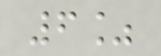6%
